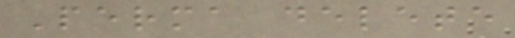Perma delete
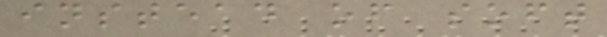instead of soft
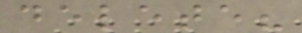delete?
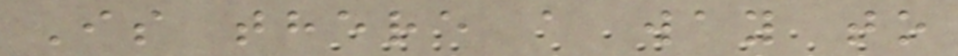Is there a way to
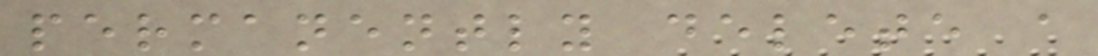permanently delete a
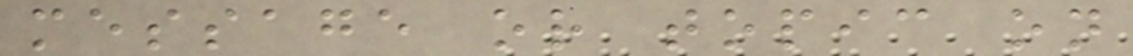message or topic on
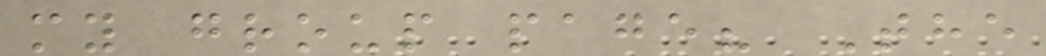my group page? The
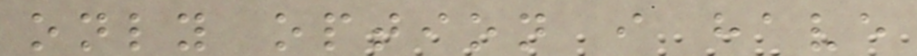only option i have
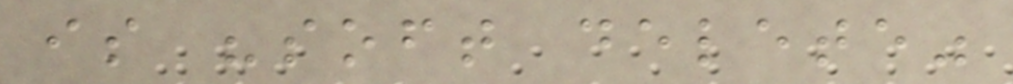is "soft delete"
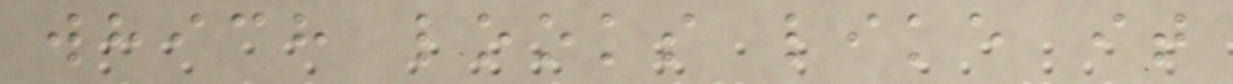which looks like it
